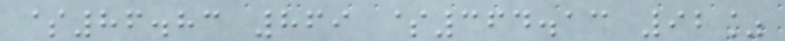$86.83 869 $364.13 92%
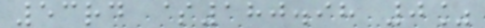53rd $180.98 0%
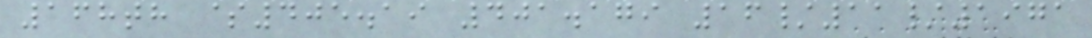168th $405.19 401.179 16/11/1971
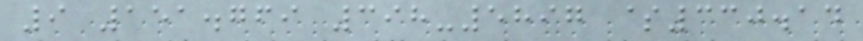9 151.769 398-5897 $330.14
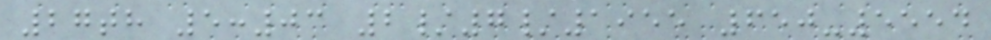27th 5:03 2/7/1955 650-5554
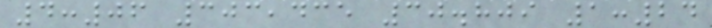4:06 303,435 30.809 1:24
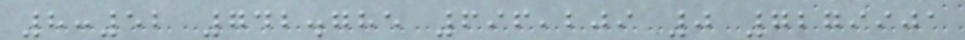8:52 742.785 696,209 0 7279901
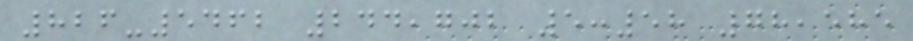826-5462 244,702 5:58 78,585
